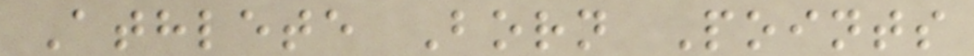Athlete Born Points
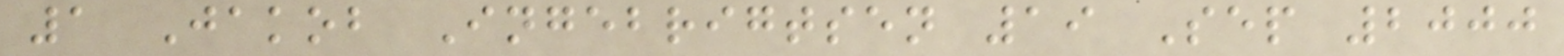1 Jakob Ingebrigtsen 19 Sep 2000
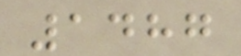1487
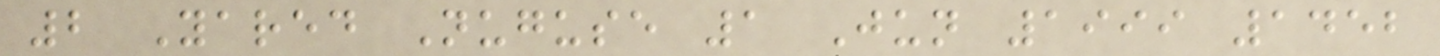2 Yared Nuguse 1 Jun 1999 1452
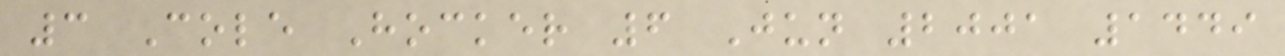3 Cole Hocker 6 Jun 2001 1449
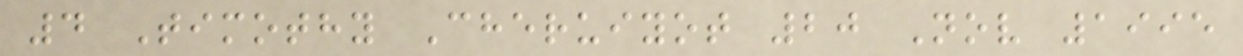4 Timothy Cheruiyot 20 Nov 1995
